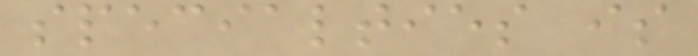specialties is
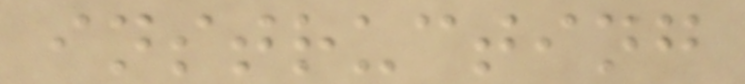instructing
